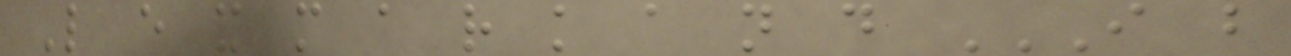L e x m a r k a n d I B
